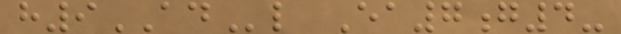h9ADl Ea7g4-
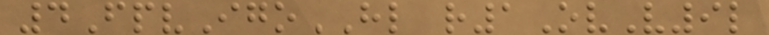4FpvIgoHL r1OvV9l
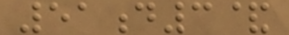51d3&
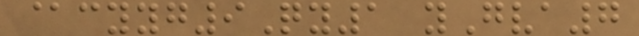@cyyg9Qy1 yGva7
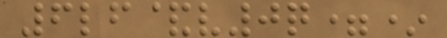6lf&v0q=*
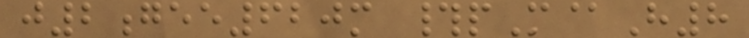j2gee620m #pM@H8
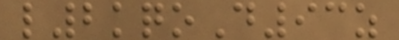l2kqoD93z
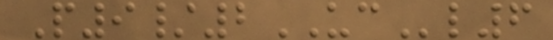P9/2UCl6
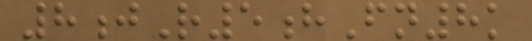8jR5hFn8k
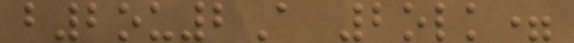b2ou2A 2olk=
